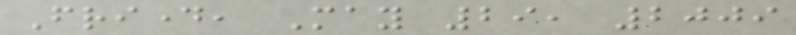Friday, May 29, 2009
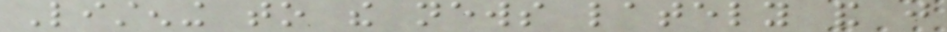Listening to the news lately and just
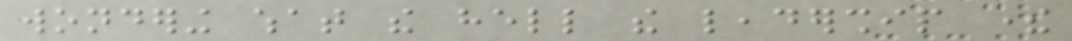wondering what the hell the leadership there
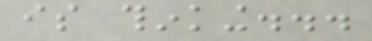is thinking...
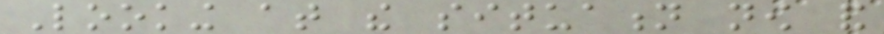Looking at the situation now and
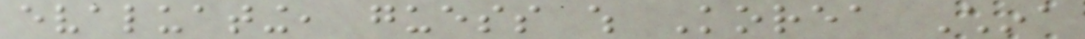evaluating, guess which Korea China
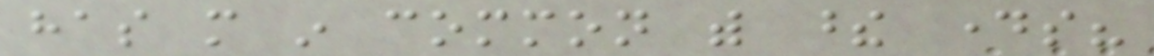has more in common with these days?
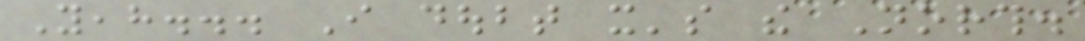Yeah... I doubt it's the North.
